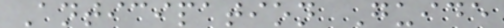Anticipation Guide
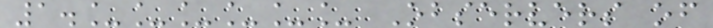1.______ Observers of
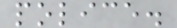police.
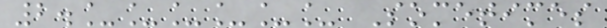2.______ Sometimes
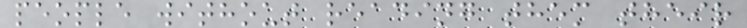people without reading them their
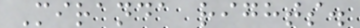Miranda rights.
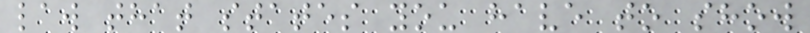law that states you have to show
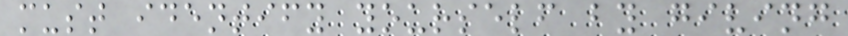must identify yourself by giving
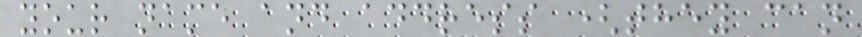your name and address (they can
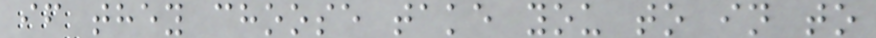if they choose take you to in to
